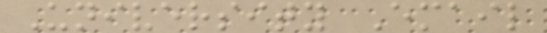University Email
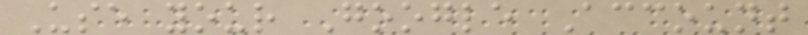Use your Google Account
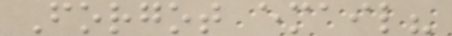Forgot email?
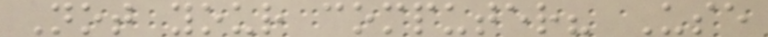Not your computer? Use
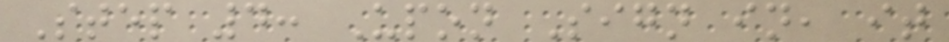Step 4: Upon Sign in, it
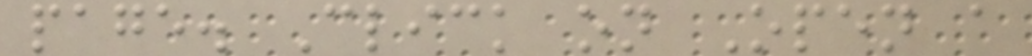page. Click on Open a
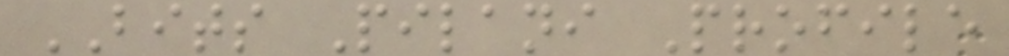BITS Pilani Profile
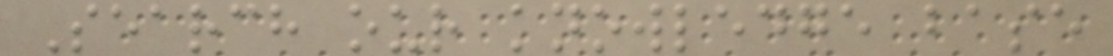Search our knowledge base
